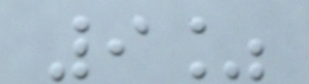9%
